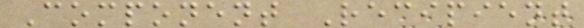Component Recipient
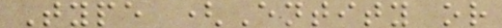Type (Entity or
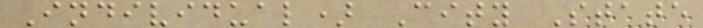Individual) City State
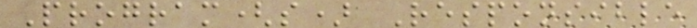Program(s) Responsible
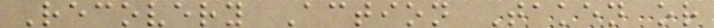Recovery Action Taken or
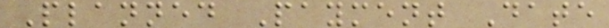Planned Payment Date
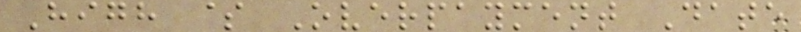High $ Overpayment Date
